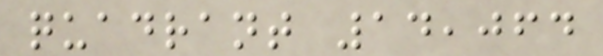quadrant 14,064
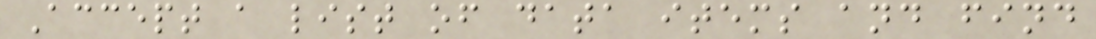Accept a list of data items and find
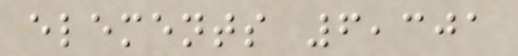elements 6,301
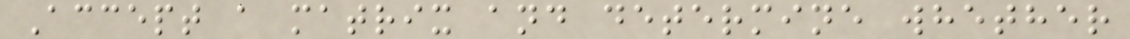Accept a matrix and determine whether
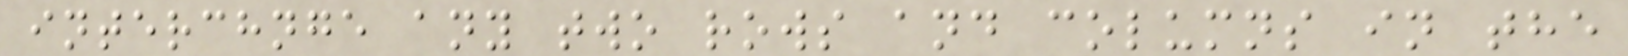interchnge any two rows and columns in the
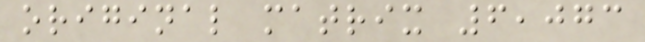original matrix 6,073
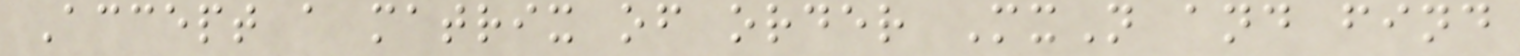Accept a matrix of order MxN and find
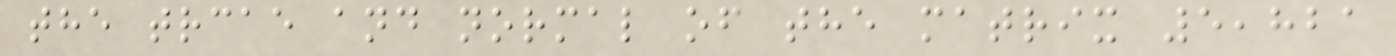the trcae and normal of the matrix 5,821
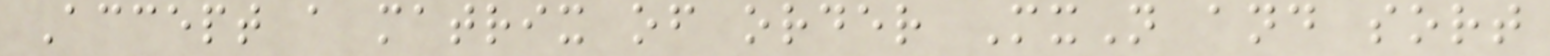Accept a matrix of order MxN and sort
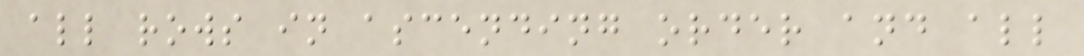all rows in ascending order and all
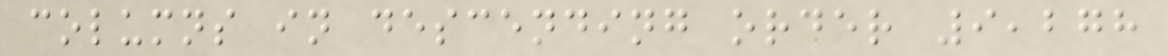columns in descending order 9,278
